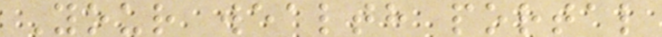Your wealth portal
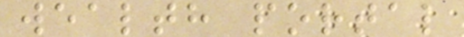wealth portal
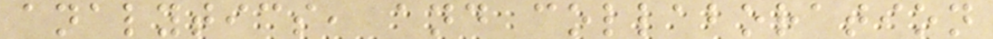analytics, and collaboration
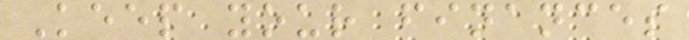Keep your finances
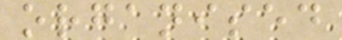organised
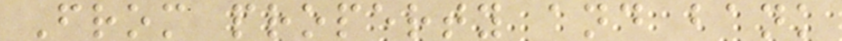From property and bank
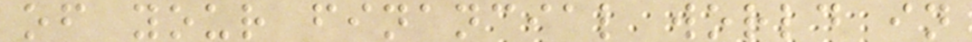of your financial world in
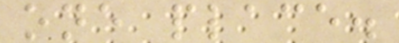one place.
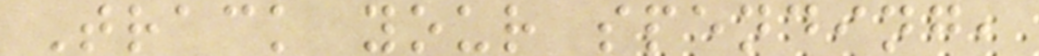Track your spending,
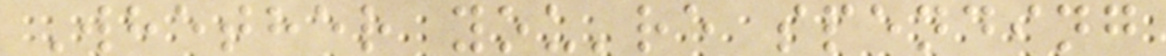Whether you're spending
